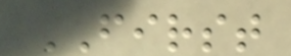FIRST
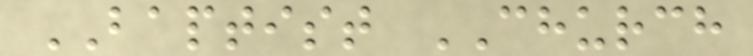BAPTIST CHURCH
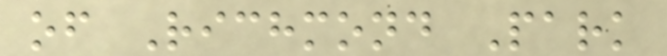of Richmond Park
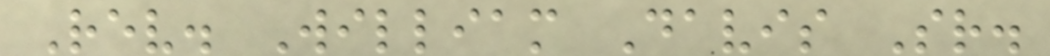Rev. William Davis Sr.
